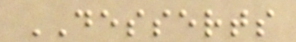DESSERTS
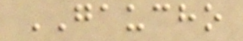GAUCHO
